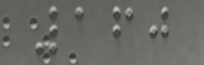160
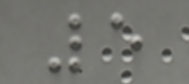5
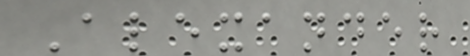Alexander
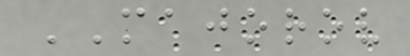MAJOROV
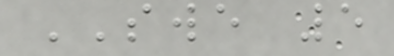SWE 5
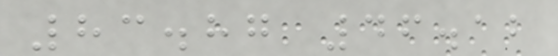83.87 46.12
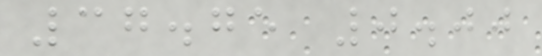37.75 0.00
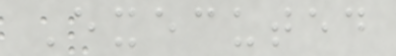Executed
